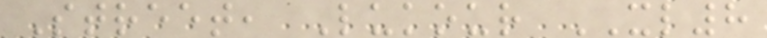Street, Lukour XL8
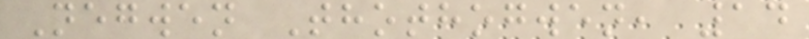Negwen Thothogwen, 14
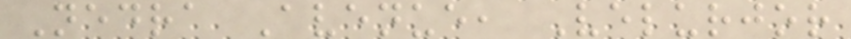Nedra Avenue, Velurjor
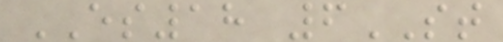ES18 6ST
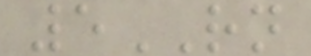5RN
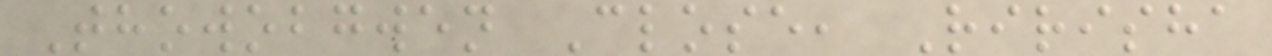Thowobgwen Close, Ririsha
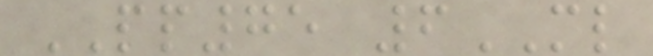PP75 6ML
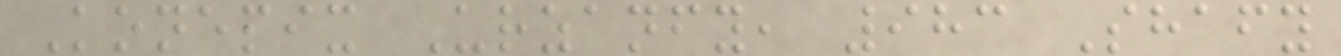Konepix Urzanfy, 983 Shafy
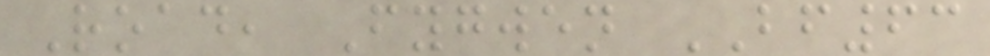Road, Fygwen BF63
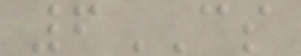6CS
